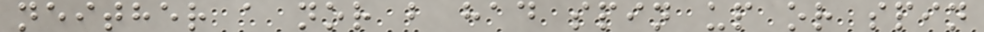neither a nor b had spin up or spin
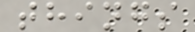things
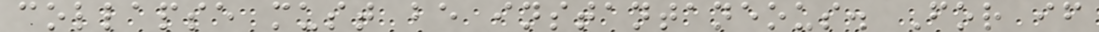collapse must be instantaneous. For if
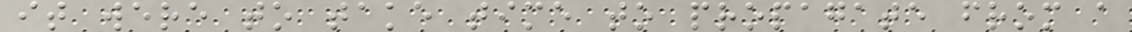it were to take time to propagate from a
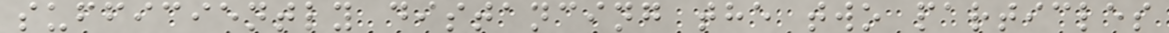sufficiently distancing the two particles
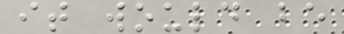it would be
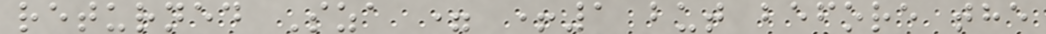returned Sza = +1 but before the
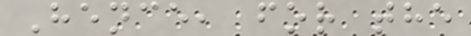Hence, for the
